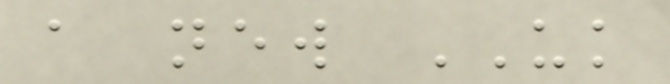a new UK
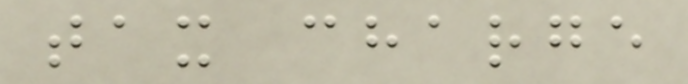tax charge
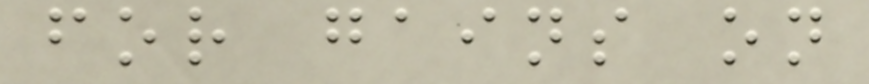for gains on
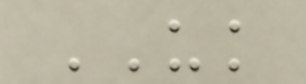UK
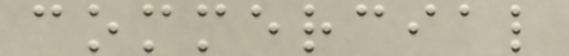commercial
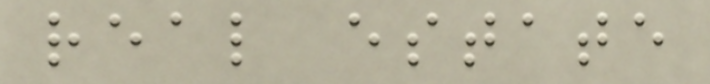real estate
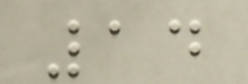14
